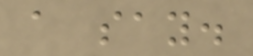a say.
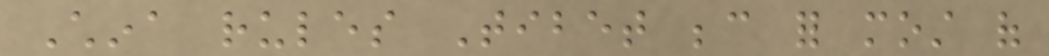China rules Tibet because for most of
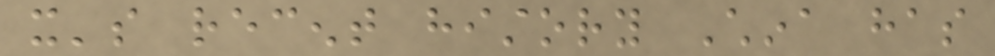it's recent history China has
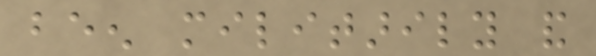been militarily and
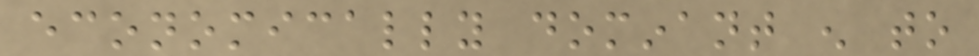economically dominant enough to
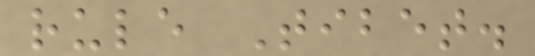rule Tibet.
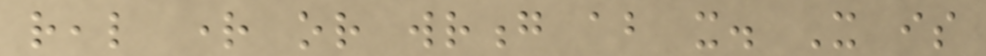real right or wrong about it. It is
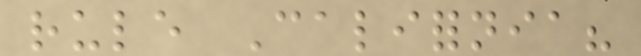rule California?
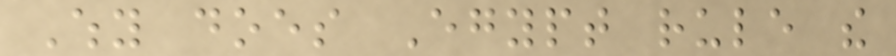Why does Egypt rule the
